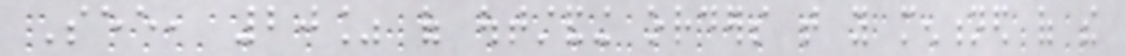See, 20% of outstanding orders that you mentioned of the
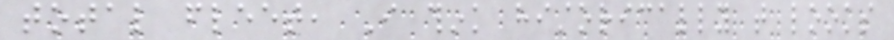total fleet, I think historically that looks
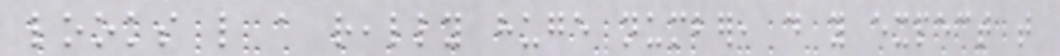looks like a really huge number, do you expect that
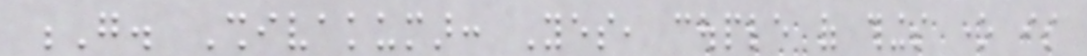G. Shivakumar: Yes, couple of things one is
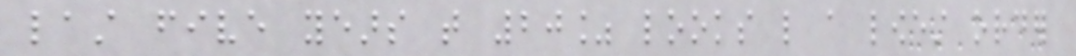last five years that 20% looks like a lowest order
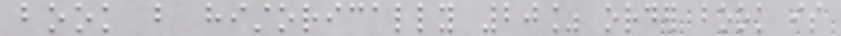book but historically 20% order book is
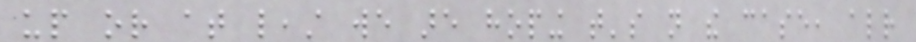up or at least we are hoping that's not the case, already
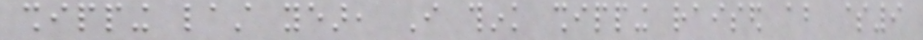shipping last year, I think shipping raised about $9
